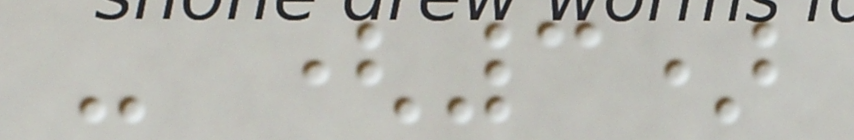- (3)
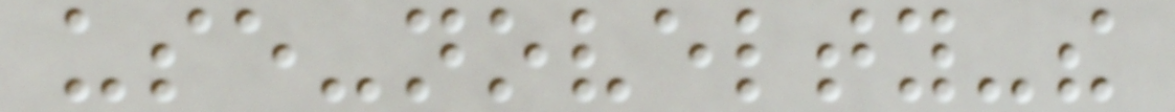use-novelty-the
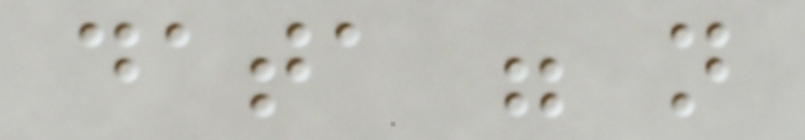data were not
